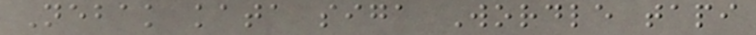Nebak kata siga Wordle tapi
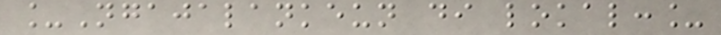_Ngajalankeun di lokal:_
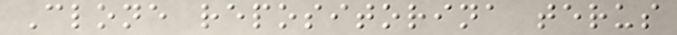Clone repositorina terus
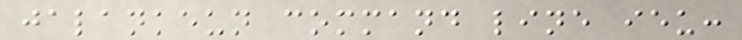jalankeun command line ieu:
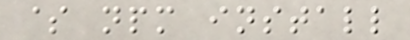$ npm install
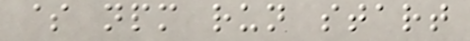$ npm run start
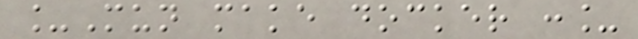_Mun make docker :_
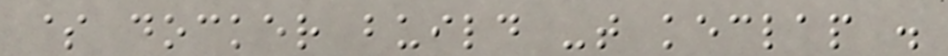$ docker build -t keclap .
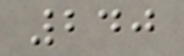240
